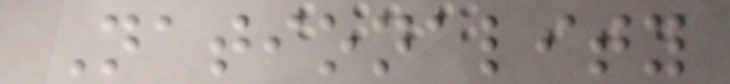Nationality
